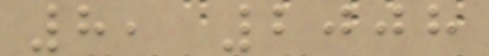8, 2008
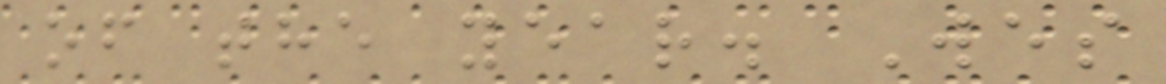of the year. Wes
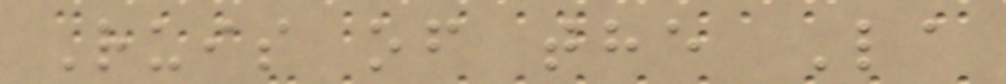Ruis of the La
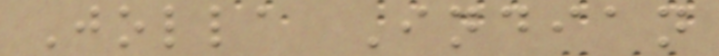Jolla Indian
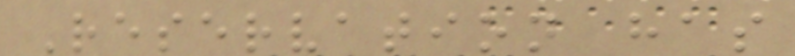Reservation has
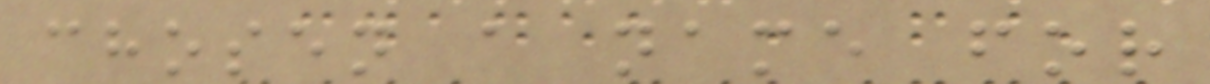chosen a name for
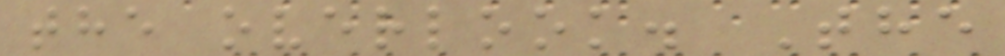the overlook. The
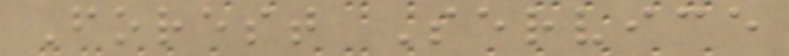Forest Service
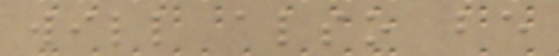will also be
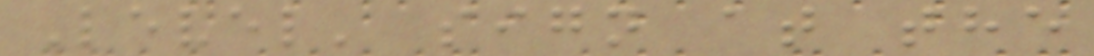Level' sign at the
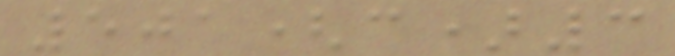501(c)3
